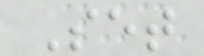Set
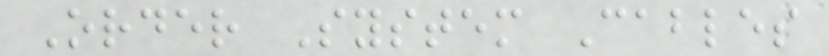Order System Cables
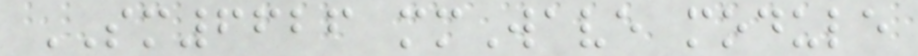SM6626 mmWave module
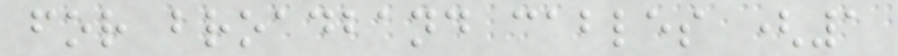for broadband cables (1
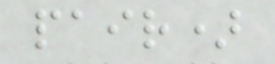pair)
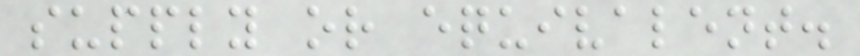supply or equivalent.
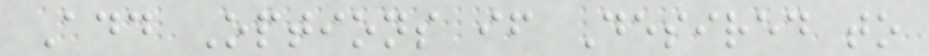Add Options if Desired to
